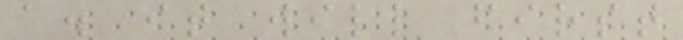a. it will first
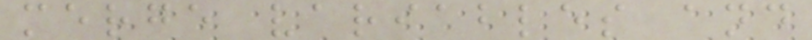merge variables and
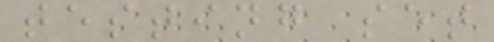testing set
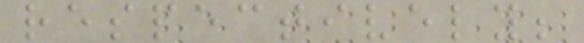respectively;
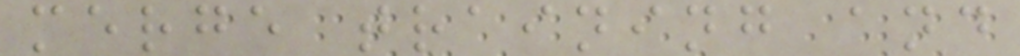merge training and
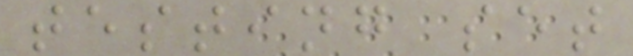testing set
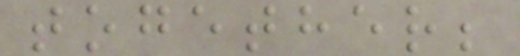together;
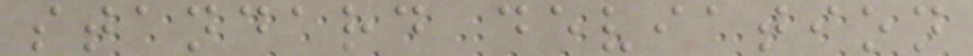standard deviation
